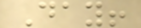Day!
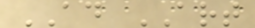AD ART
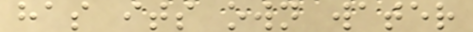has its own water
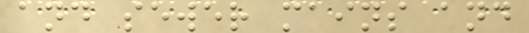and sewer mains and
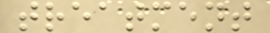treatment
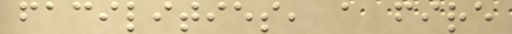facilities, a fire
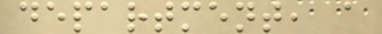department, a
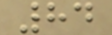84
